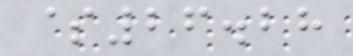$26.28
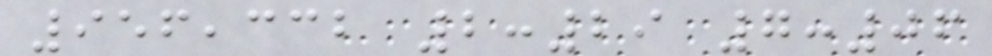956,332 2:29 7:06
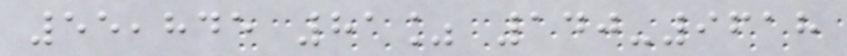55,845 81% 140-9618
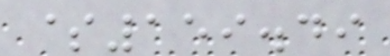$159.49
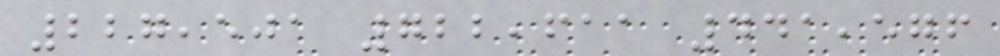227,501 722,611 441,576
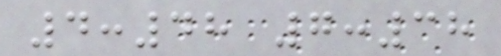4:48 7:38
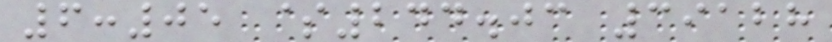6:05 $244.03 39128
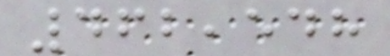462,548
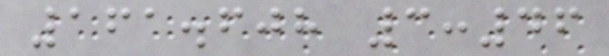161.608 3:46
